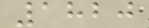1820
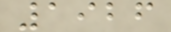1926
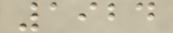1924
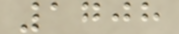1708
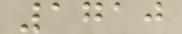1710
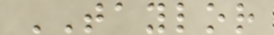TAYLOR
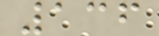136
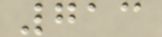713
